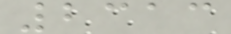2313
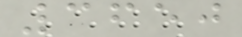3650
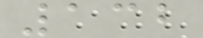132
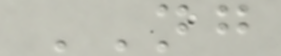NG
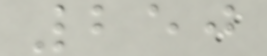250
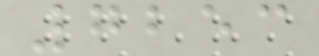7253
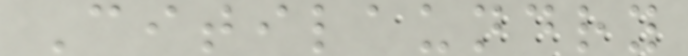Citilaundry
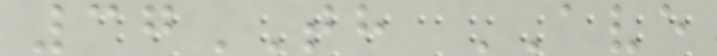37TH AVE
